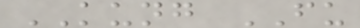KUNG FU
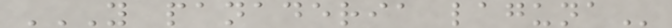Y PANADERIA LAGUNA
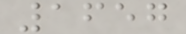1657
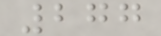277
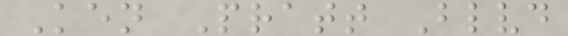Ken Pratt Blvd
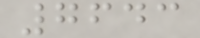7643
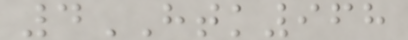4HTK968
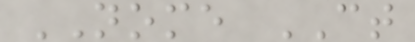NOME CT
